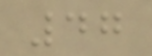47
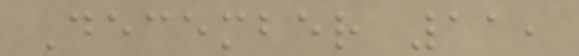December 11,
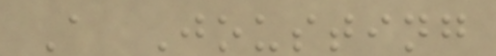A Jousting
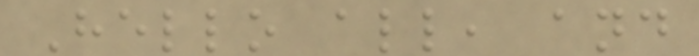Hello all, and
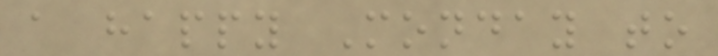a happy Monday to
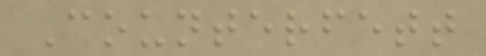Counterfett
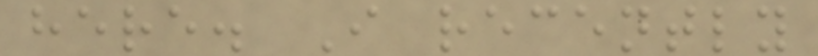here. I recently
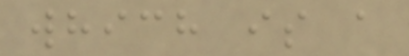which is a
